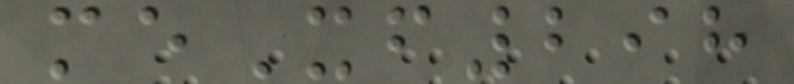meXf298
